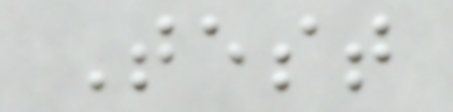Test
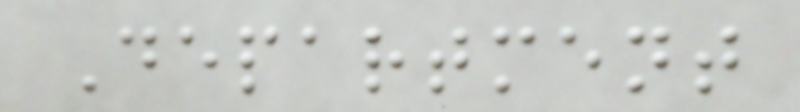Department
